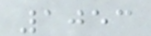1053
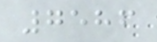7586
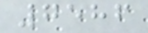7586
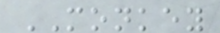MONKEY
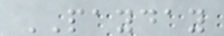PAYDAY
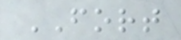FORT
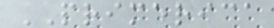PRIMERICA
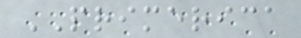PRIMERICA
